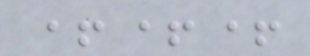+++
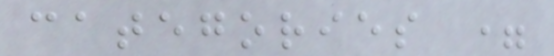categories =
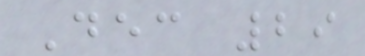Dec 29
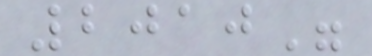2010"
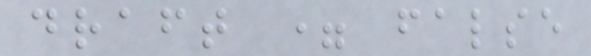draft = false
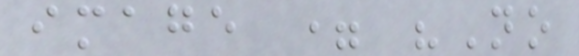image = "No
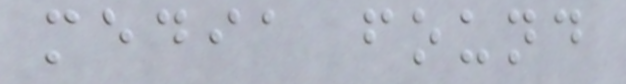media found
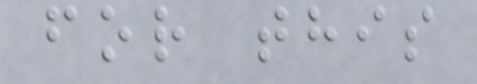for this
